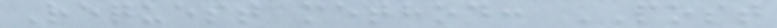Request method: POST
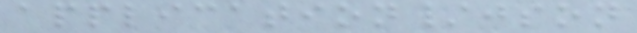application/json
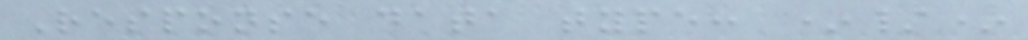Response data type: */*
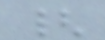{
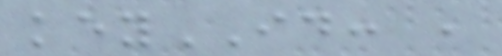keyID: ,
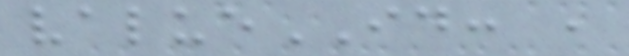valueID: ,
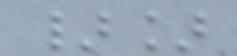}]
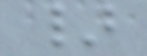}
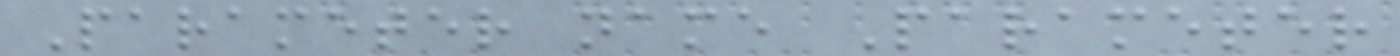Parameter name Parameter
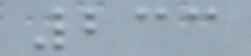233
